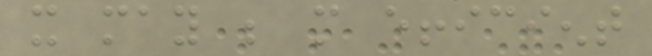it may be more efficient
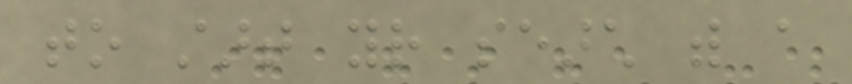to start your search with a
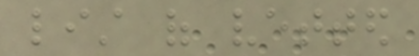list of vetted
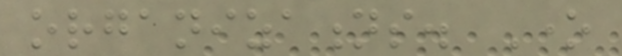organizations. One
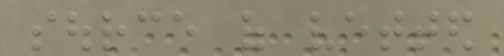source of vetted
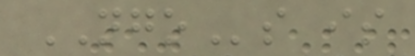NGOs is
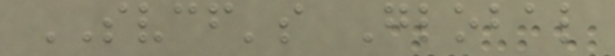SVCF's Global
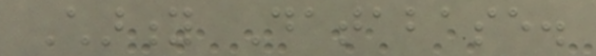Charity Database.
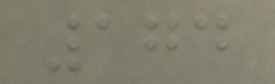174
